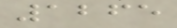1265
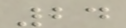24
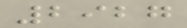2927
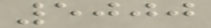5000
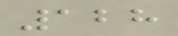128
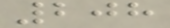208
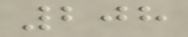208
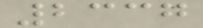2337
